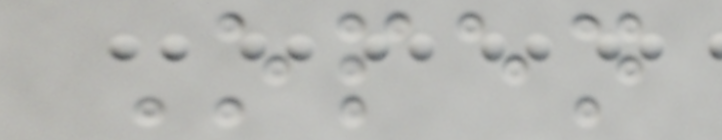Open
